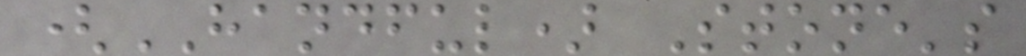(HANDFUL) Stone's
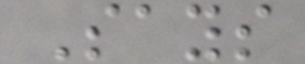Says
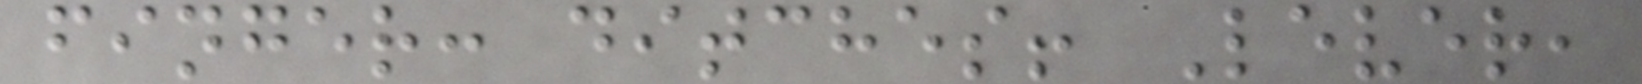finger: ditches! Lever,
